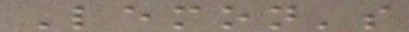Lemon's
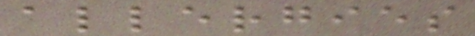allergies
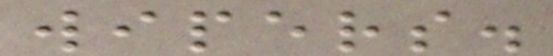wipers.
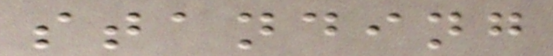standing
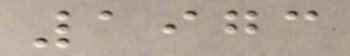1973
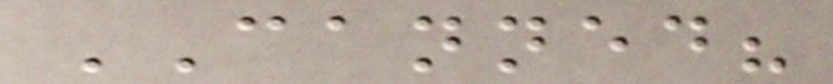CANNED?
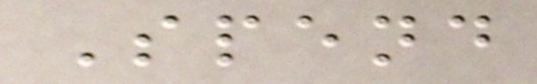Spend
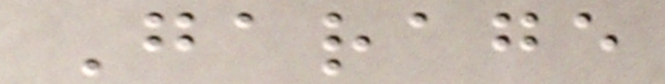Garage
